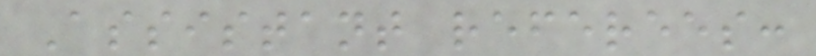Assistant referees:
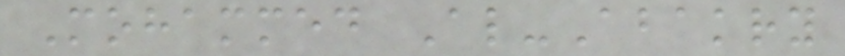Mohammed Al-Abakry
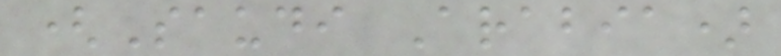(Saudi Arabia)
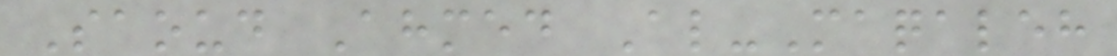Saoud Ahmed Al-Maqaleh
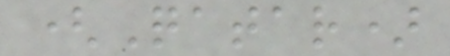(Qatar)
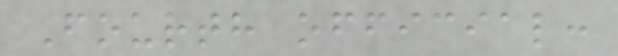Fourth official:
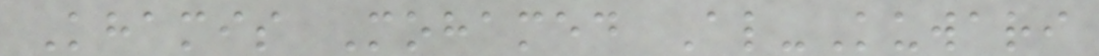Khamis Mohamed Al-Kuwari
